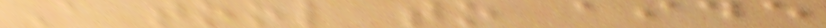A tool to aide
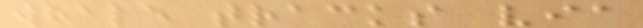whale tracks via
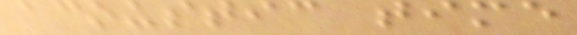acoustic time
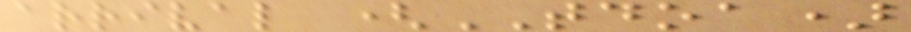arrival (TDOA)
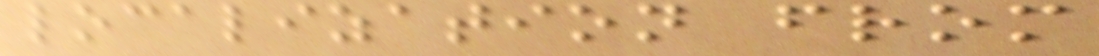localization from
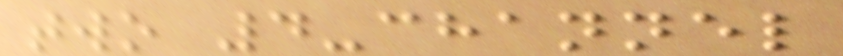two 4-channel
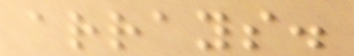arrays.
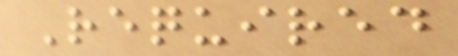Required
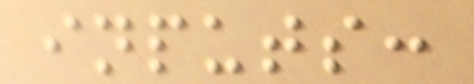inputs:
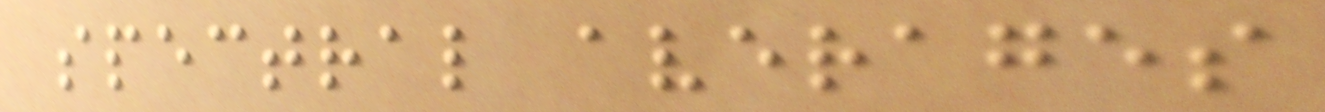spectral averages
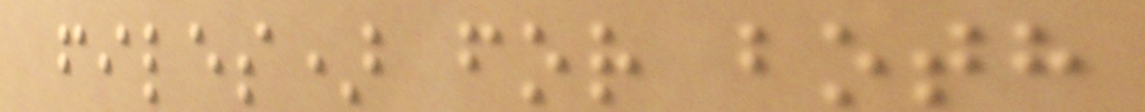files) for both
